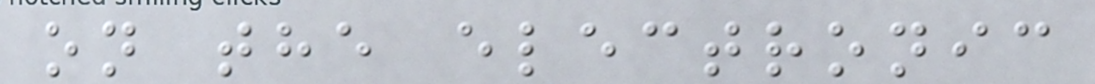on the electronic
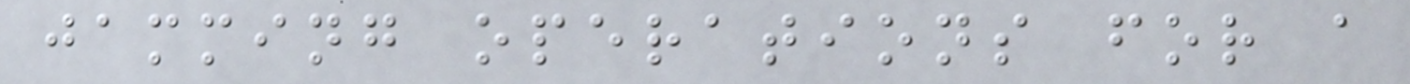jamming operations for a
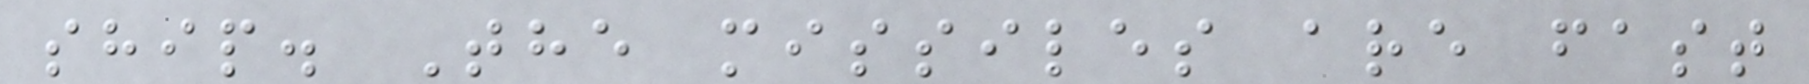ship. The missiles are fast
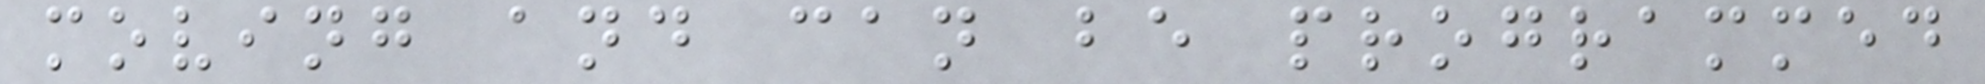moving and can be programmed
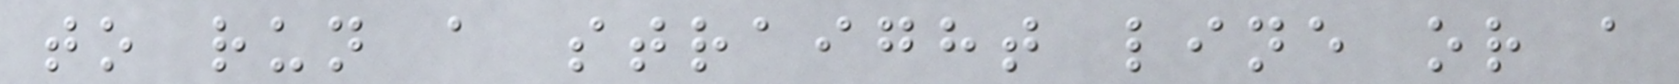to run a straight line or a
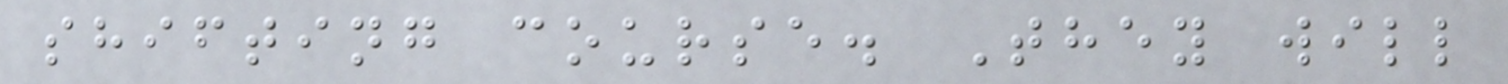shifting course. They will
